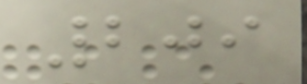209
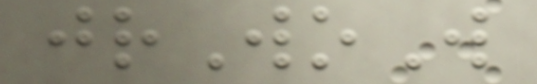jrWoW
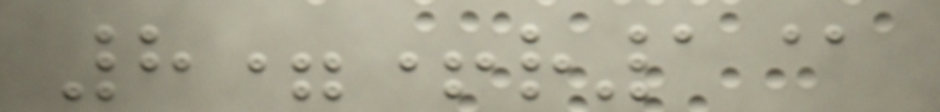8=+r1@
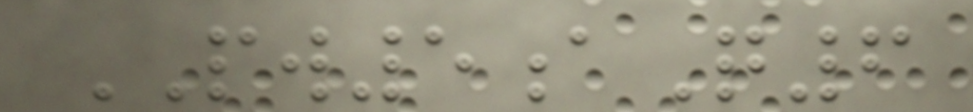PW5aQ6
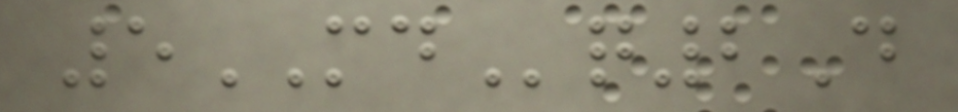5MDq2D
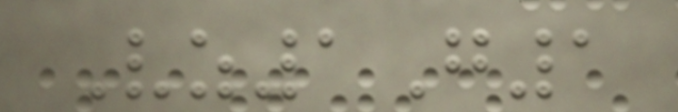Vz1G1
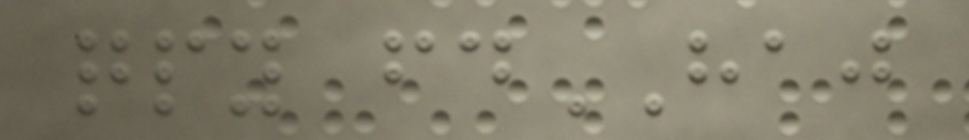qpy fdHAJ
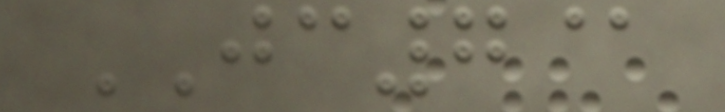JC7@
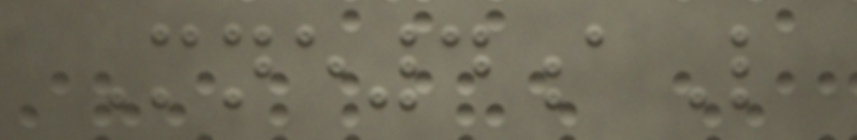Mne4aL
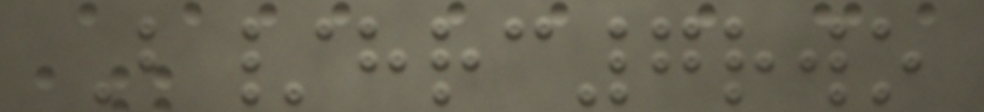B/hrc7rwo
